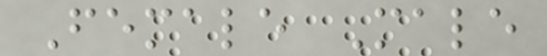Female Male
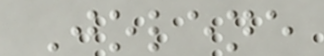Jolene
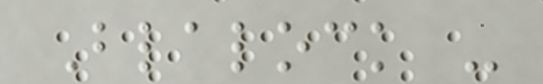Blalock -
